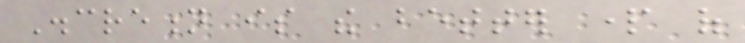Discretion is the better part of
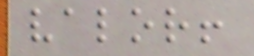valor!
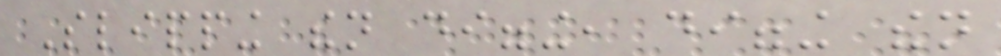Slipping then digging, digging then
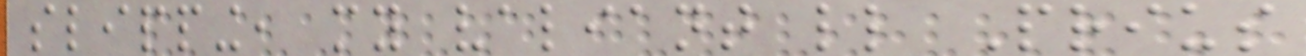slipping, my valiant little Prius
